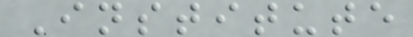Institute
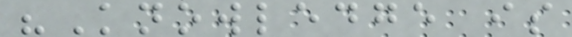"Knowledge is
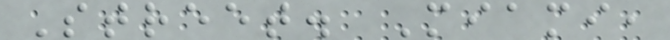Street. Miami,
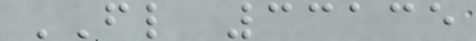FL 33135
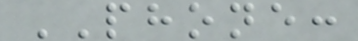PHONE:
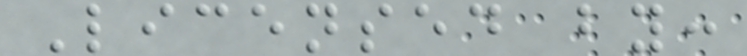Licensed by:
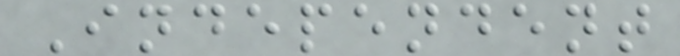Independent
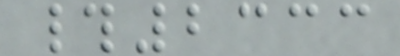#2333
